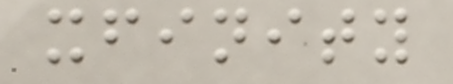xfinity
